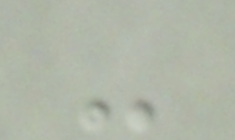-
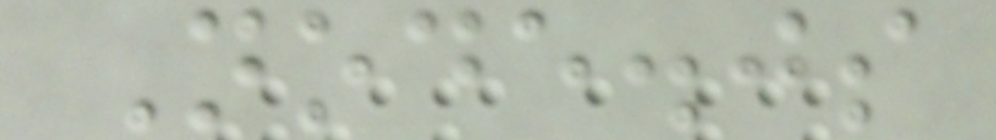Node.js
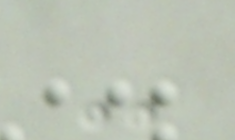-
